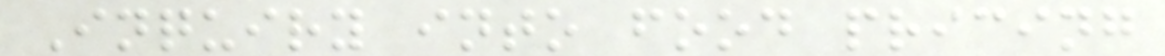Inquiry into food pricing
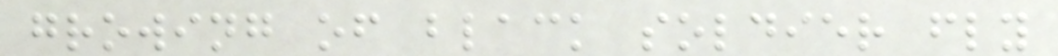growing of black soldier fly
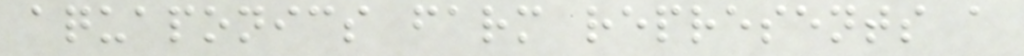aquaponics farm represents a
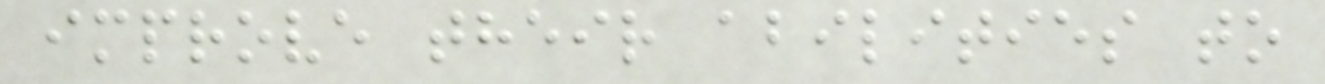improve their abilities to
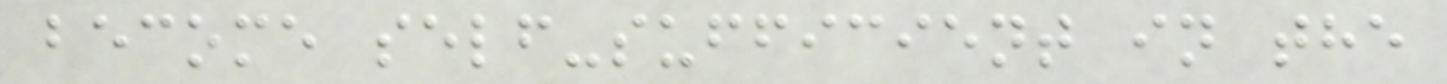become self-sufficient in the
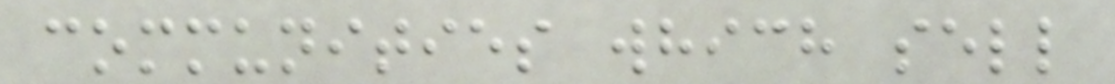communities which sell
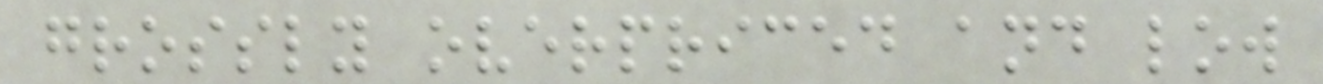grossly overpriced and low
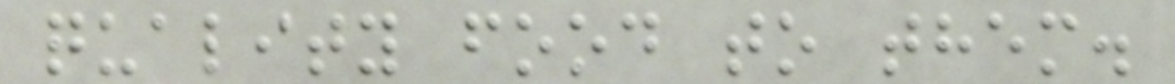quality food to them.
